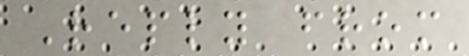Reply from
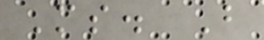Ms. B
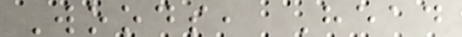Woods, Head
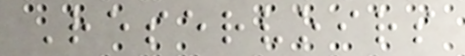Reservoirs
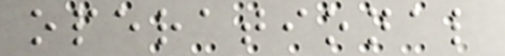operational
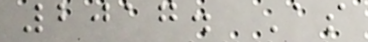2017. As
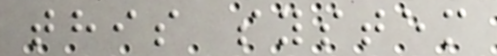this system
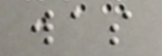was
